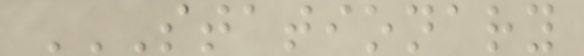STATIONARY
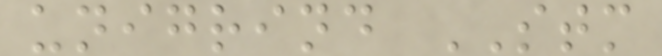unigrind STM
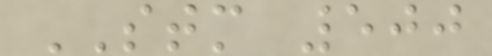STM 500
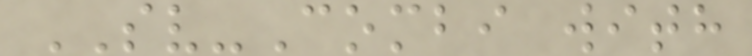SV-Combi with
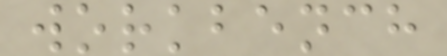workbench
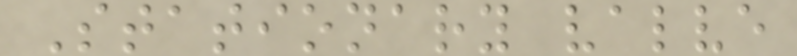Stationary valve
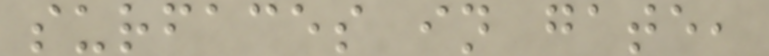surfaces in gate,
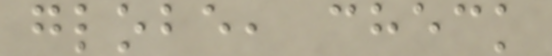globe, check
